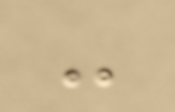-
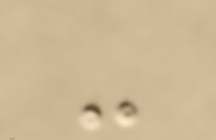-
